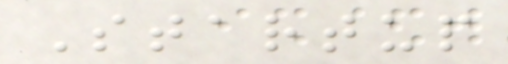Startup
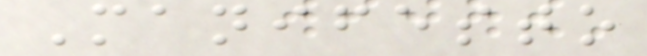Manifesto
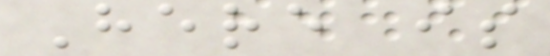Here is
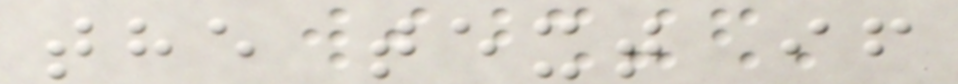the text if
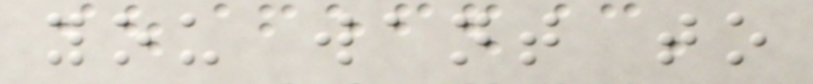you want to
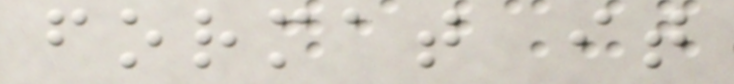format it
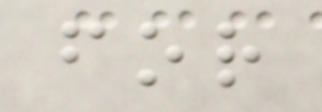for
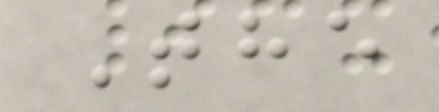The
